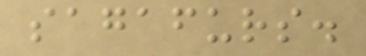sagafurs.
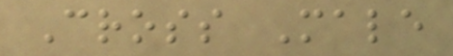Cross Male
